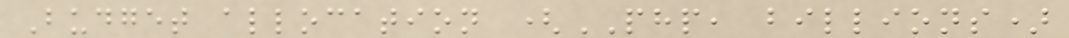Budget allocation (PHP, billions)
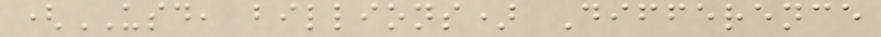(USD, billions) Difference
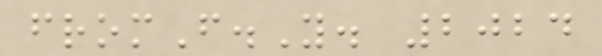fromF.Y. 2024
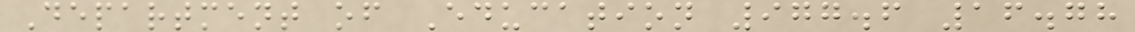Department of Education 977.6 16.78
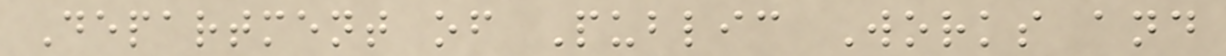Department of Public Works and
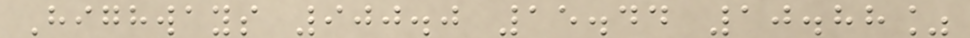Highways 900.0 15.44 10.88%
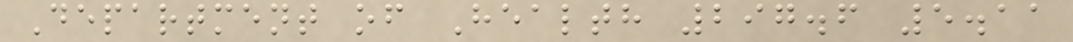Department of Health 297.6 5.11
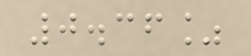0.36%
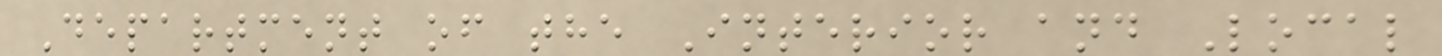Department of the Interior and Local
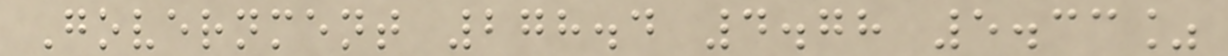Government 278.4 4.78 5.33%
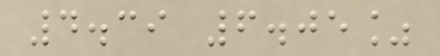4.39 6.05%
